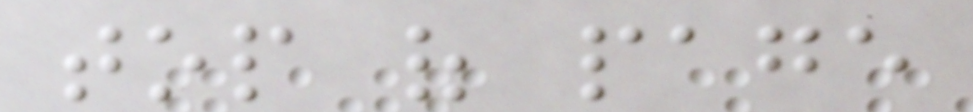top of page
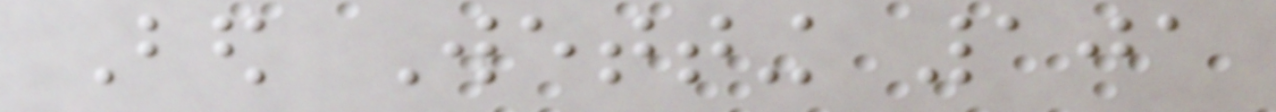Bed Wetting 101
